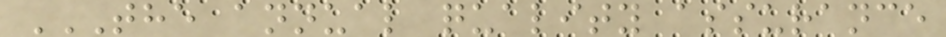THE ANNUAL QUALITY ASSURANCE
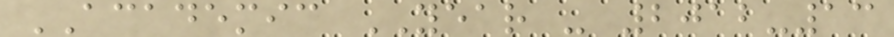ACADEMIC YEAR - 2012-13
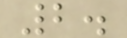2.
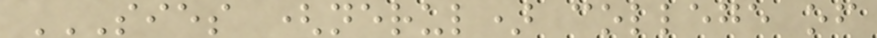SIES (NERUL) COLLEGE OF
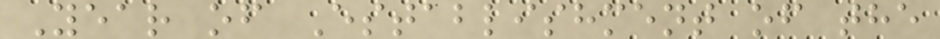Year of Establishment of the
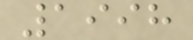1998
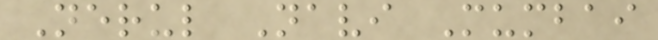Nerul Navi Mumbai
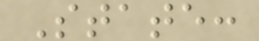State:
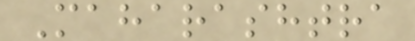Maharashtra
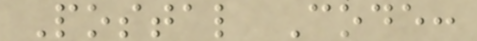Postal Code:
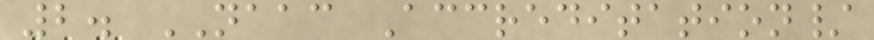2. NAAC Accreditation/
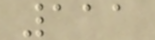111
